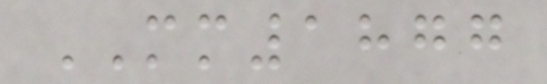MM1877
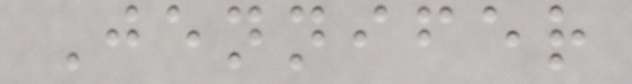Jennifer
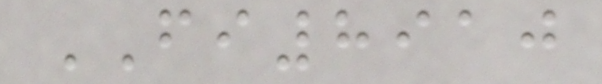FI8910
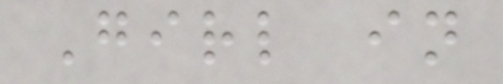Girl in
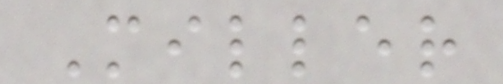Miller
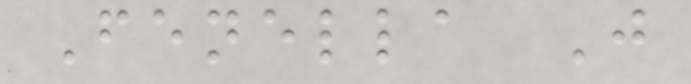Fenella J
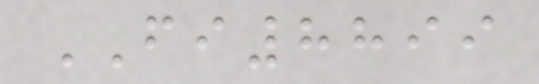FI8899
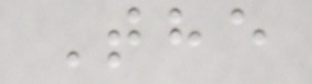The
